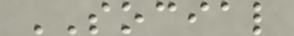SOCIAL
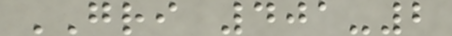GRI 401-2
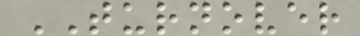TURNOVER
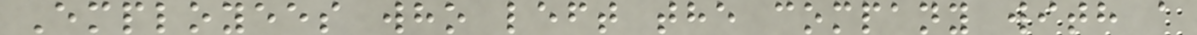Employees who left the company with a
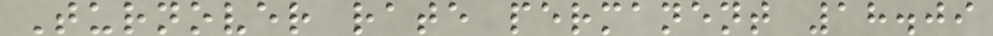Turnover rate permanent 18.09
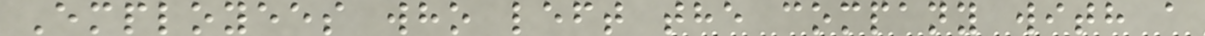Employees who left the company with a
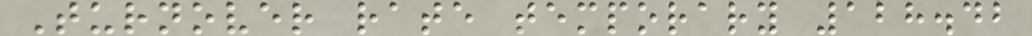Turnover rate temporary 128.42
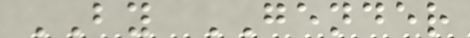BY GENDER
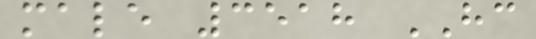male 3518 HC
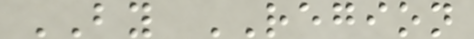BY REGION
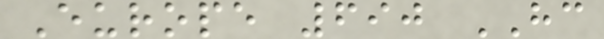Europe 690 HC
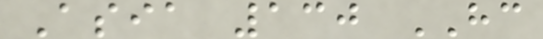Asia 130 HC
